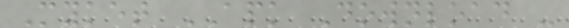Myket APK Download -
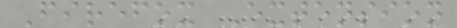Firefox Extension
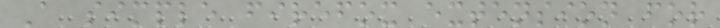A simple firefox extension for
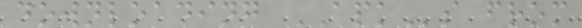downloading APKs from
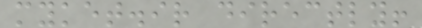myket.ir directly!
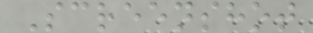Screenshot
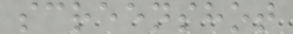screenshot
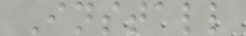Install
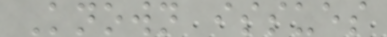Known issues
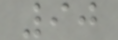90
